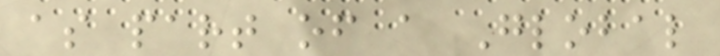as part of a Global
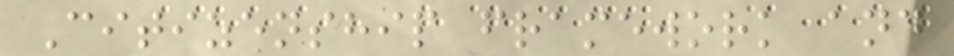Citizenship framework and
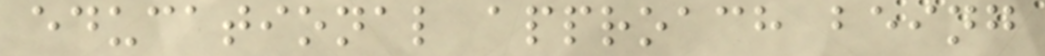educational approach being
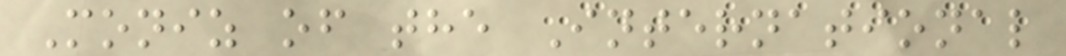Moniz of the International
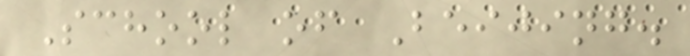School of Beijing.
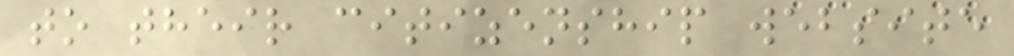to their citizenship website
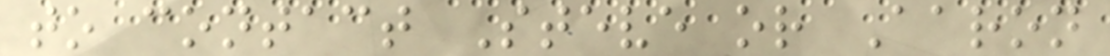to contact Steve or Aaron
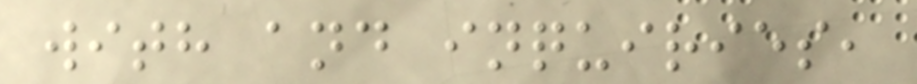with and inquiries,
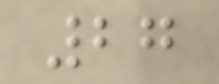27
